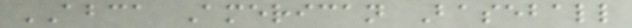ABCA American Baseball
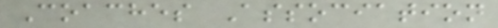Coaches Association
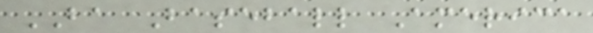BA Baseball America
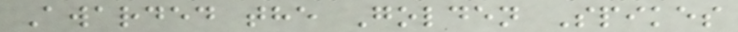Awarded the Golden Spikes
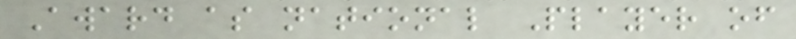Award as national Player of
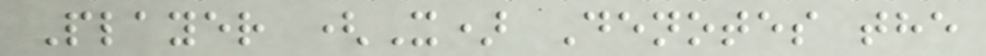Player (X) Denotes the
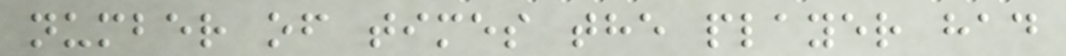number of times the player had
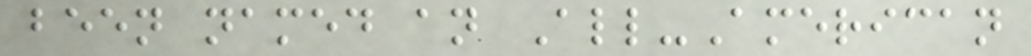been named an All-American
